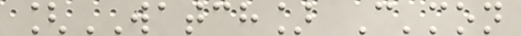[WATCH] C'mon
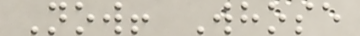Now! Whose
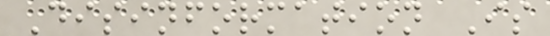Disinformation Is
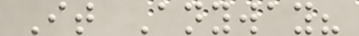It Anyway?
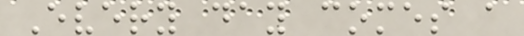Every day comes a
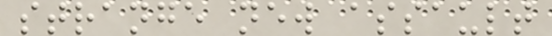strange new assault
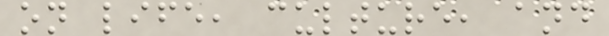on life, culture, and
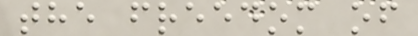the freedom of
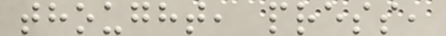thought, press,
